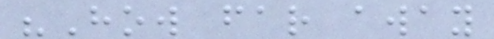"How far away
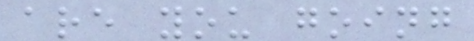are you going
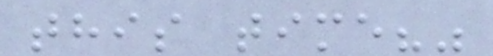this time?"
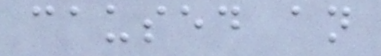caused an
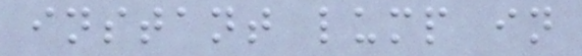instant lump in
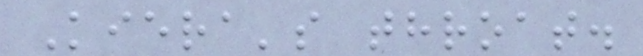Kiera's throat.
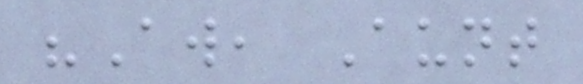"Aw, Aunt
